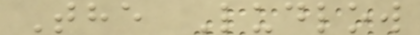The Ludlow
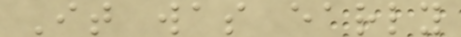It was early
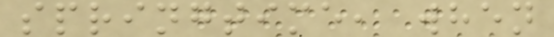springtime, when
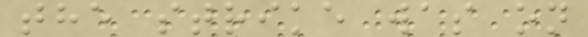the strike was on
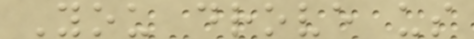You drove us
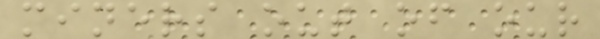miners out of our
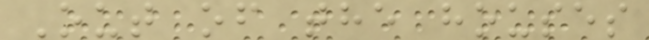Out of the houses
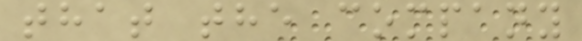that the company
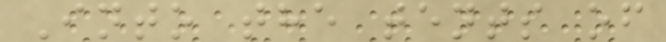Into the tents of
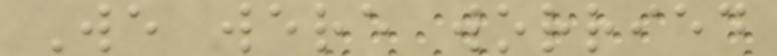We were worried
